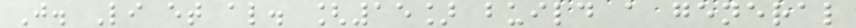J. Li et al. [15] build a general
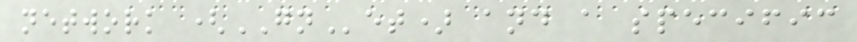network (GNet) and a specific
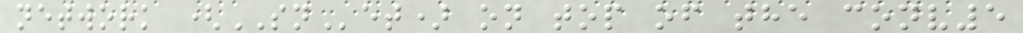network (SNet) on top of the conv5
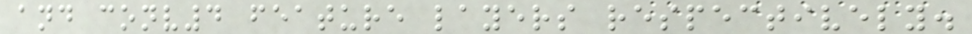and conv4 feature layers respectively.
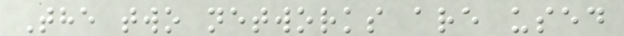The two networks are used
